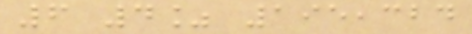6 4% 195,324
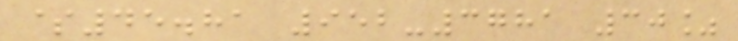$45.81 952-3781 30%
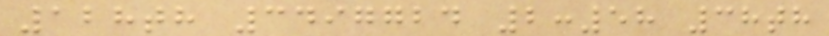128th 3497724 2:58 38th
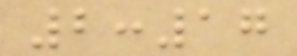2:17
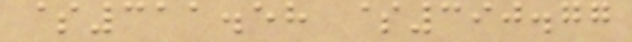$311.58 $390.77
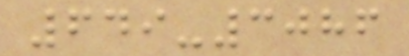649-3086
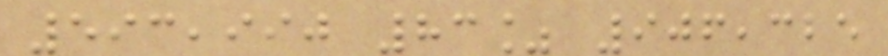593,990 83% 906,325
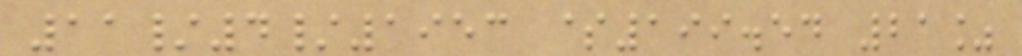11/4/1953 $199.54 21%
